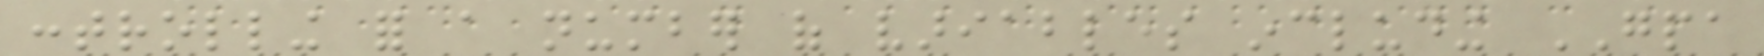controlling for a number of variables including GPA
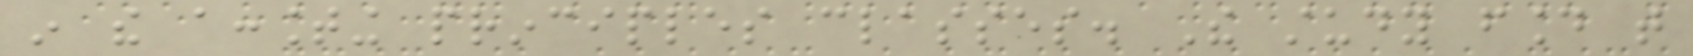in the accounting principles classes. The study found that
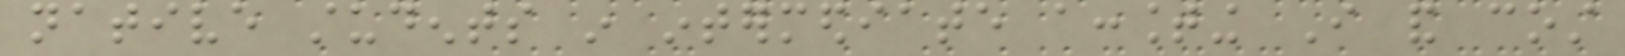native students in intermediate accounting I and cost
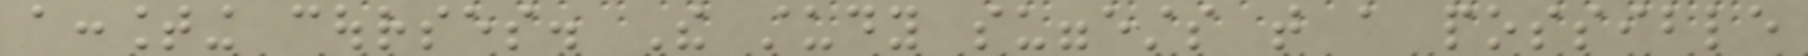accounting courses. The study suggests that a possible
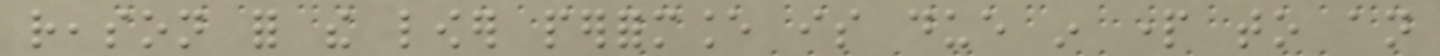reason for the lower performance is due in part to an
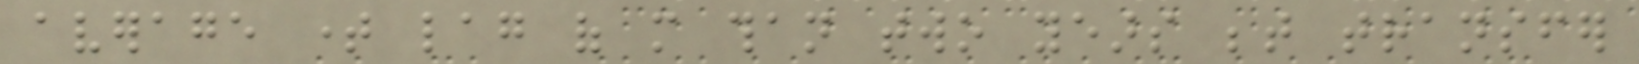average time lag of more than two years between transfer
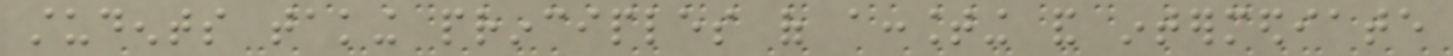students taking principles of accounting and intermediate
